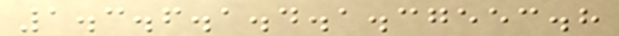1.3.6.1.4.1.37553.8
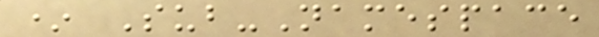* Sub-Namespace
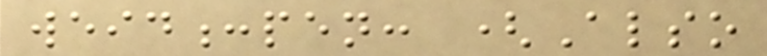weid:pen: (Also
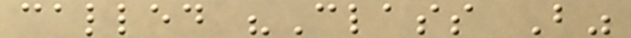called "Class B"
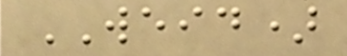WEID)
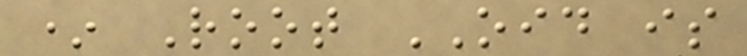* Root OID is
